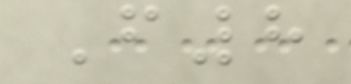F8
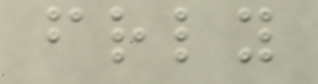friendly
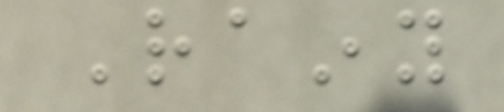Rainy
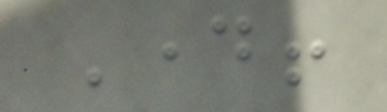Day!
